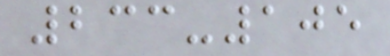233-105
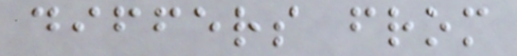differs from
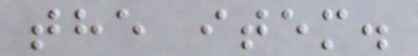the item.
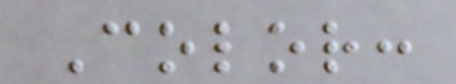Color:
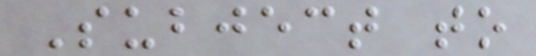Subject to
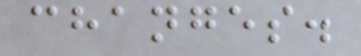changes.
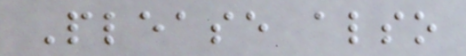Please also
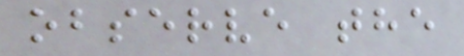observe the
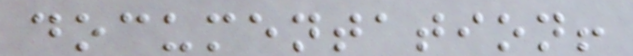documentation!
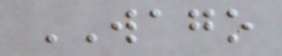WAGO
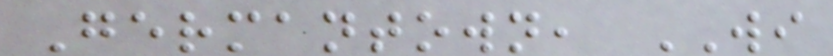Germantown, WI
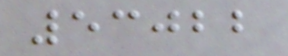53022
